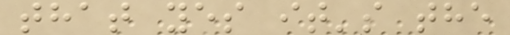that yes it's the
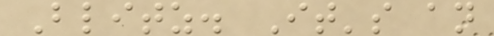Blitz. It's an
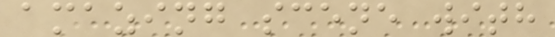amazing scene with
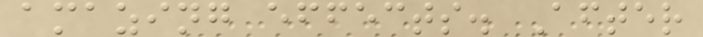amazing effects. After
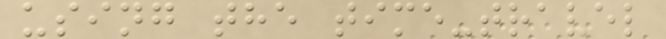using the time-travel
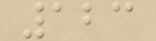123
